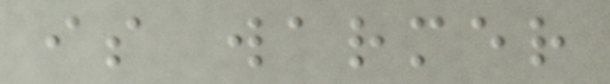is warmer
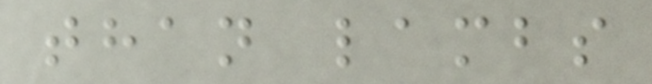than lambs
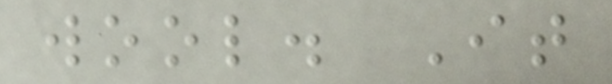wool. It
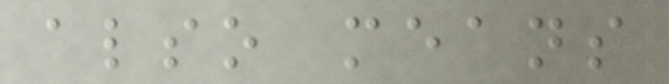also means
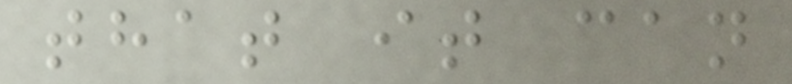that it can
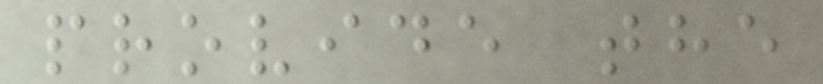provide the
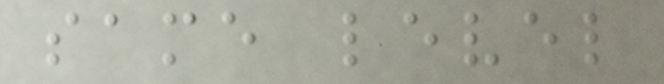same level
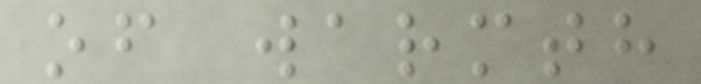of warmth
